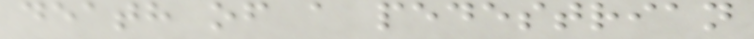death of a pedestrian
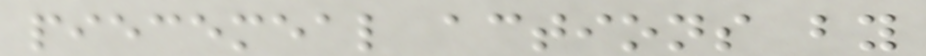piecemeal actions by
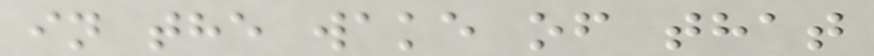in the wake of that
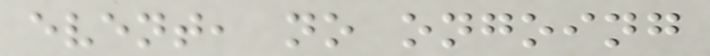event, no ongoing
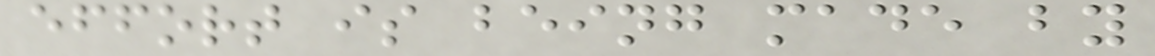effort is being made by
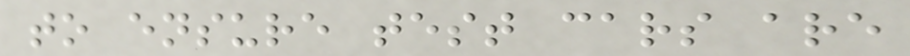to ensure test cars are
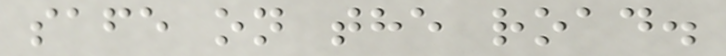safe on the road.
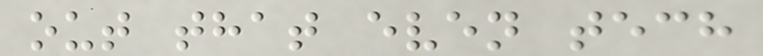out that even tech
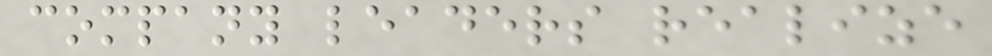company leaders realize
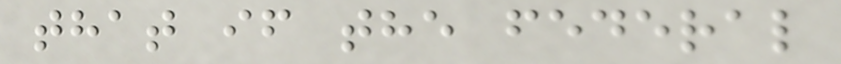that if the federal
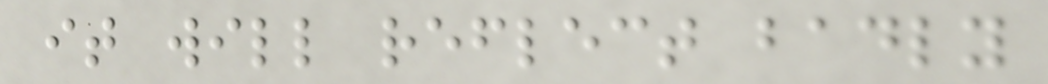it will reflect badly
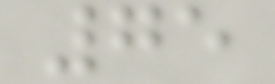75
